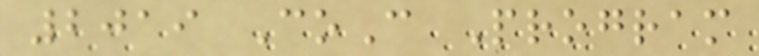2019 CoC Program
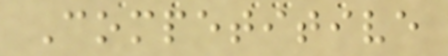Competitive
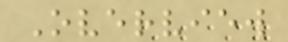Overview
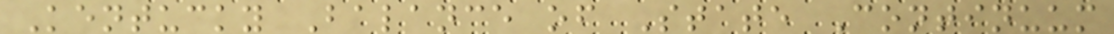Kentucky Balance of State Continuum
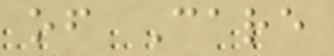of Care
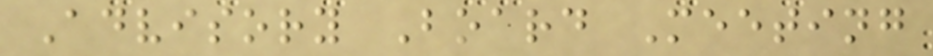Advisory Board Meeting
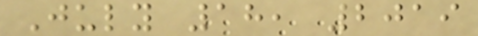July 18, 2019
